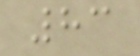83
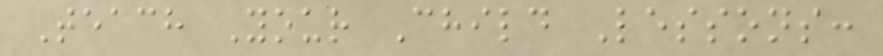Teach Your Child Lessons:
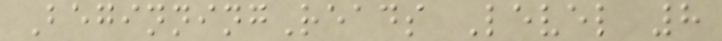BeginningReads Level 8
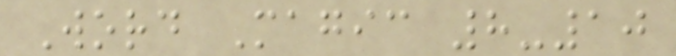Word Magic 8-10
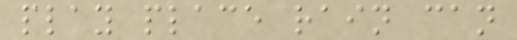play place rain can
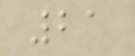21
